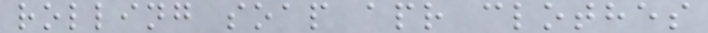rolling soap apr clothes
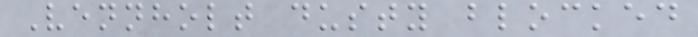Vennholt dusty blocked
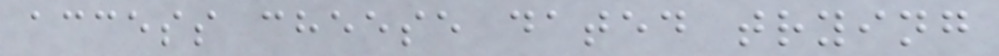access cheese dated trying
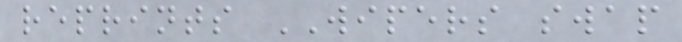reprints WIPERS swap
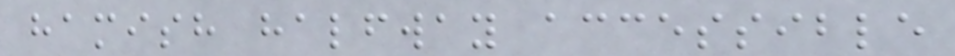hamish halfway accessible
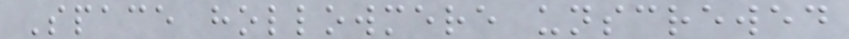Space hollowmere unscrewed
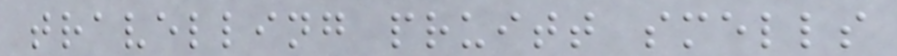travelling pruitt smells
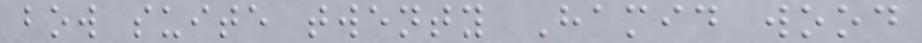bow suite twenty Hamid wood
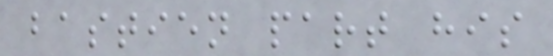bastien part his
